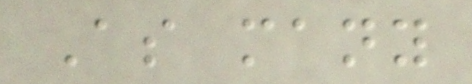As many
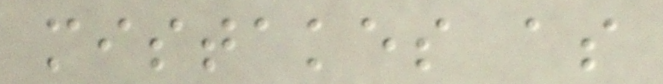mistakes as
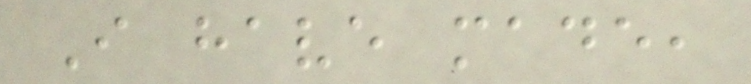I have made,
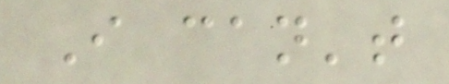I can't
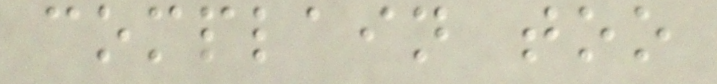complain too
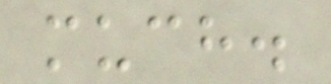much.
